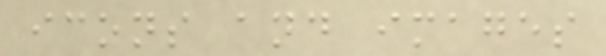icons and images
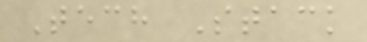Tech Stack
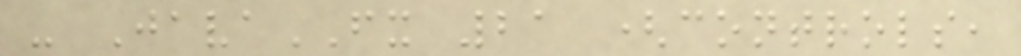- JavaFX 21 (controls,
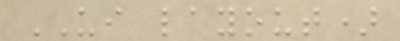UI layout)
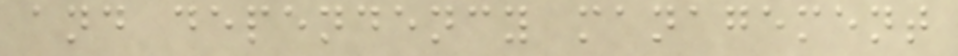and dependency management
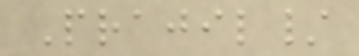Prajil/
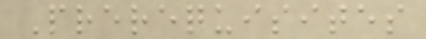Prerequisites
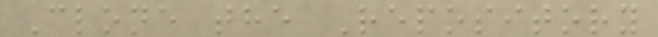Clone the Repository
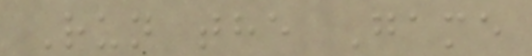Run the Game
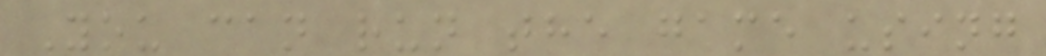You can run the game using
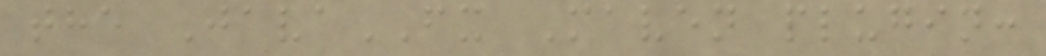the JavaFX Maven plugin:
